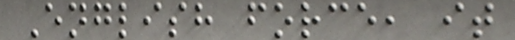English force, it
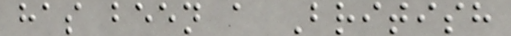has been a British
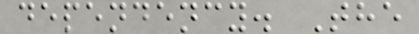dependency. The
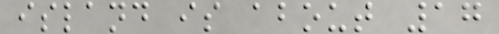island is about 17
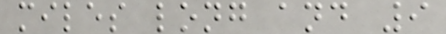miles long and 9
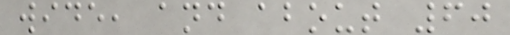wide, and about 60
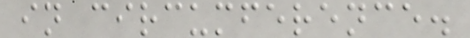in circumference.
